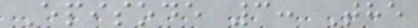Episode 3: The
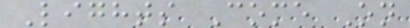Lights Come On
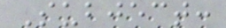Subject:
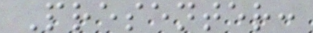Presenter:
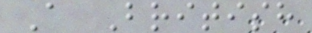A British
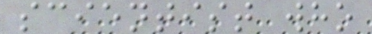scientist who
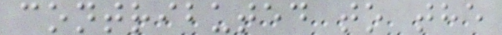contributed to the
